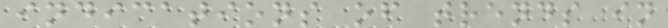indications of trends in
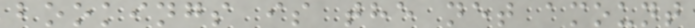bookings is the net amount
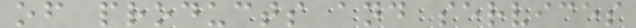of products and services
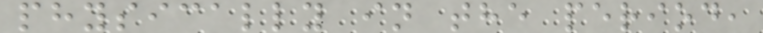physically in the period,
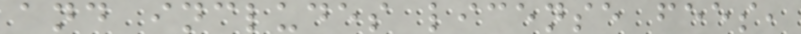and includes license fees,
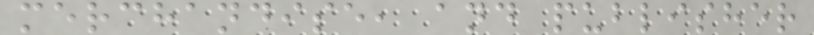merchandise, and publisher
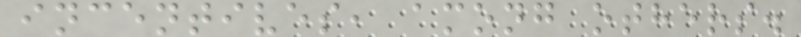incentives, among others.
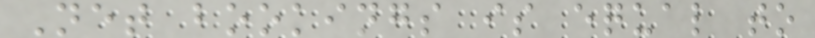Net bookings is equal to
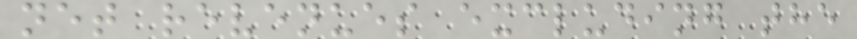net revenues excluding the
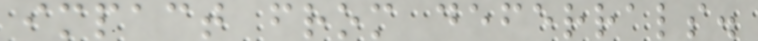impact from deferrals.
